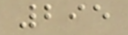295
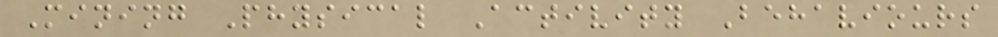Mining Physical Activity Behaviours
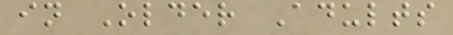in Older Adults
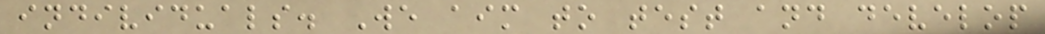individuals. We aim to test and develop
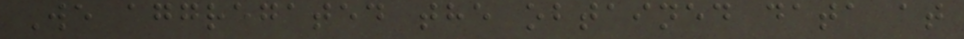We aggregated the obtained data at
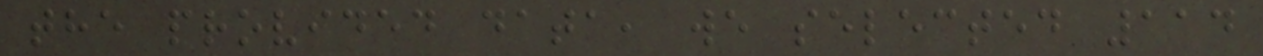the provided data, we selected 114
